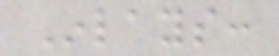Inlays:
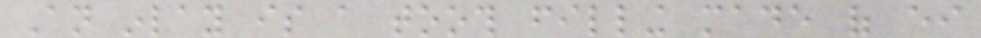An inlay is a tooth filling made of either
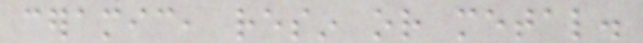ceramic, resin or metal.
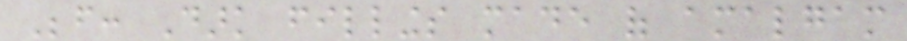Before: Dark fillings made of amalgam
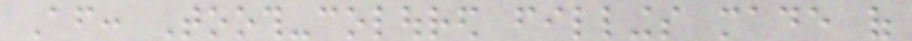After: Tooth-coloured fillings made of
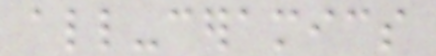all-ceramics
